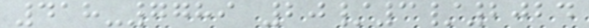418-7789 20/3/2024
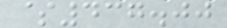$437.00
